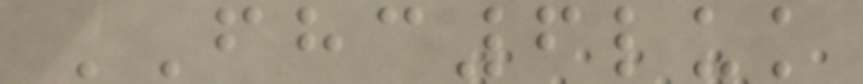FHC6luk
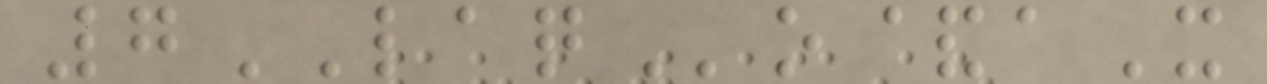7LAQo&aX
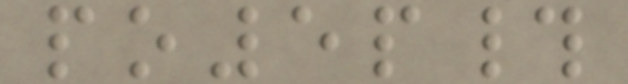po5p#
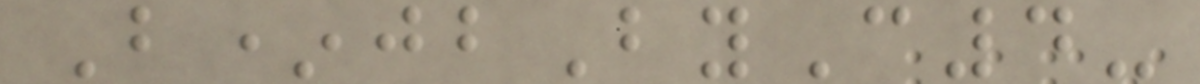B*jbByC4-
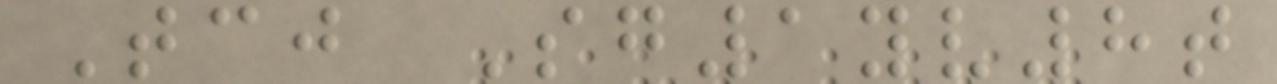Tcj Sg1yv8t
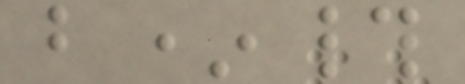b*#
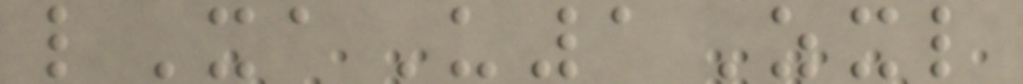lXaU1Zxl
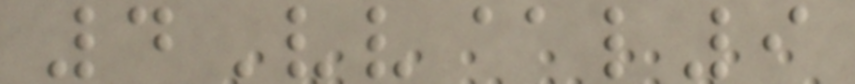4Vv@l9
